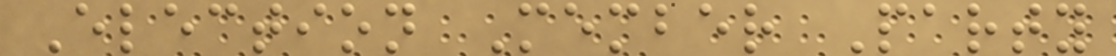Election Member Party
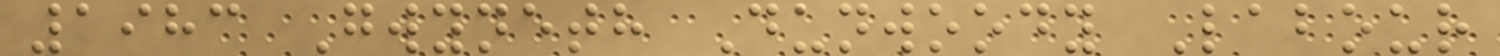1983 Gwyneth Dunwoody Labour
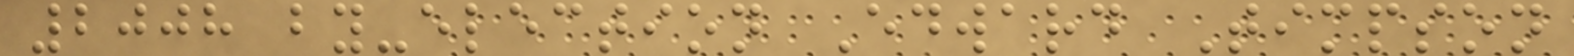2008 by-election Edward Timpson
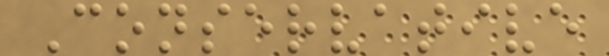Conservative
